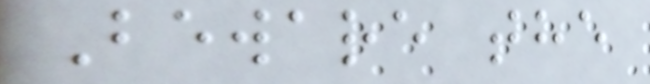Beware the
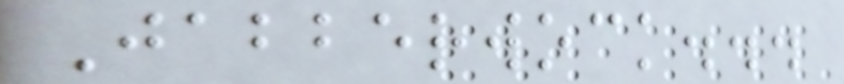Jabberwock...
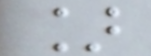]
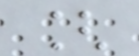[
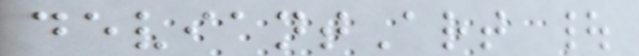deviantArt |
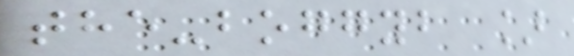the-boggyb ]
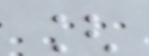[
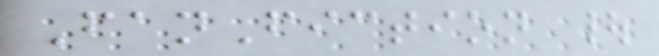FanFiction |
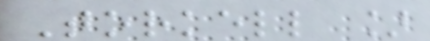Torkell ]
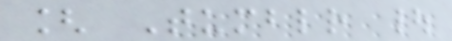[ Tumblr |
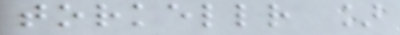torkellr ]
